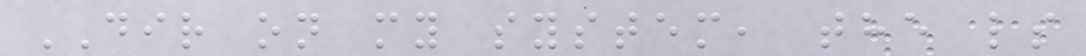DIR on my system, the ls
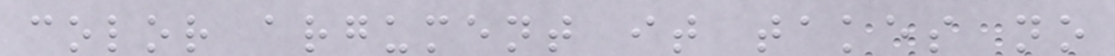color argument it takes no
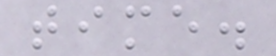time.
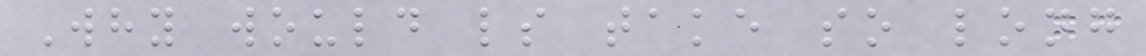Why would ls take so long
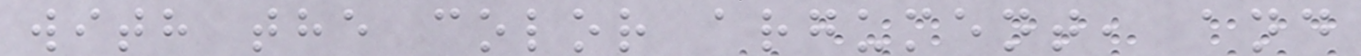with the color argument, and
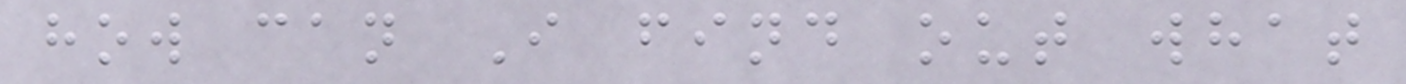how can I find out what
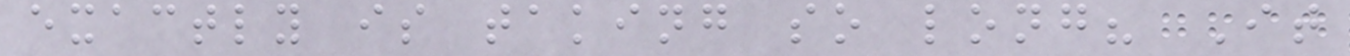exactly is taking so long? It
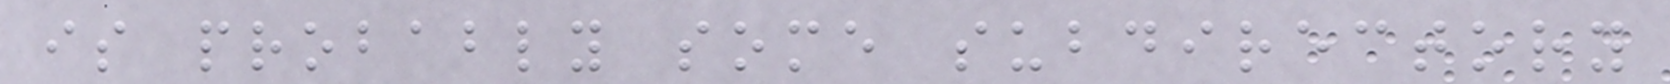is probably some subdirectory
